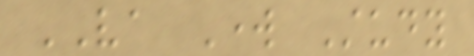VA Work Study
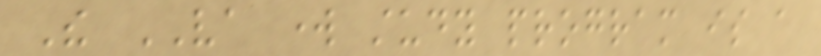The VA work study program is a
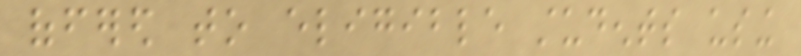offered to eligible students using
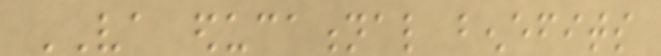VA educational benefits
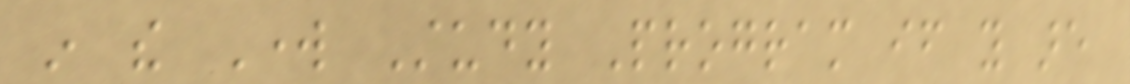in the Work Study Program if you are
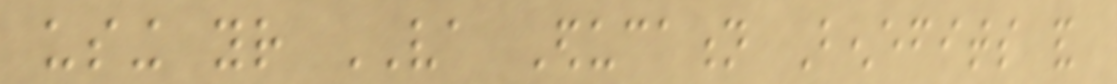using your VA Education Benefits and
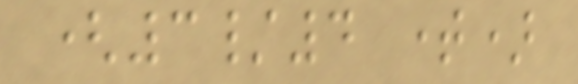(3/4 time)
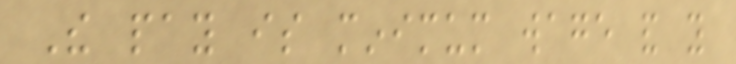The pay is minimum wage and you
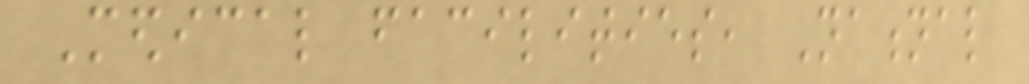Medical facilities, National
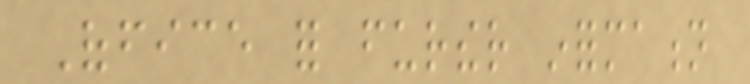Office for further information
